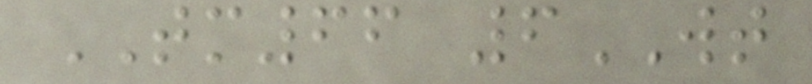TM66 6WT
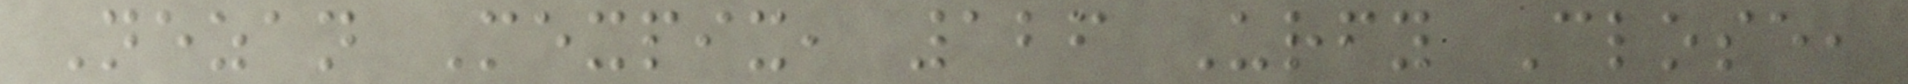Nezan Mexpix, 126 Urfy Close,
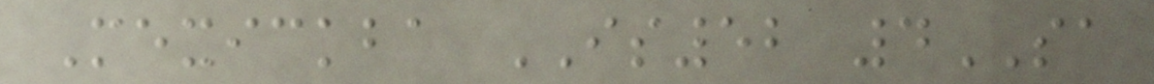Mexickba IS52 4SA
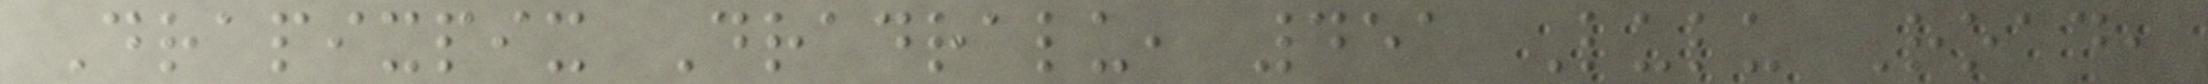Drapixpix Dradralu, 451 Lulu Road,
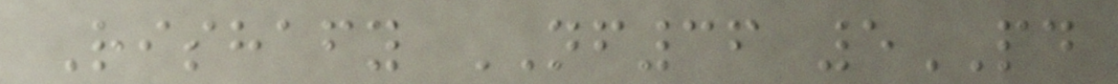Rishafy NF36 5PD
